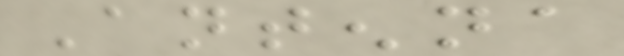Antenna
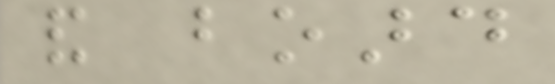and board
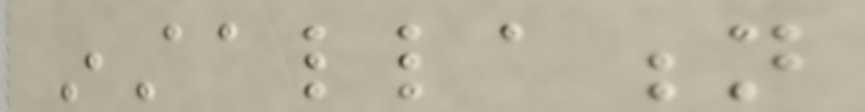installation
